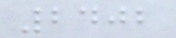2402
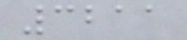3211
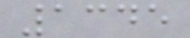1345
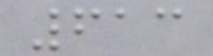613
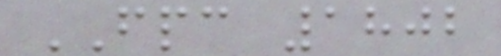FPC 1802
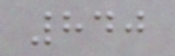840
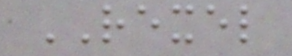REXEL
